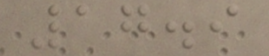17.9
